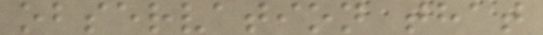observation that
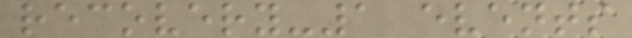recovery-1 events
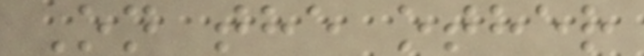On the other
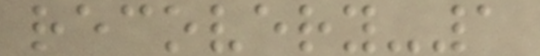recovery-1
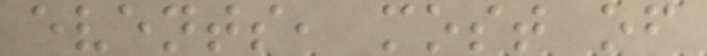events, most of
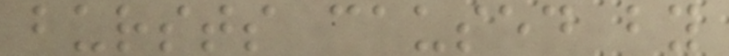bursts caused by
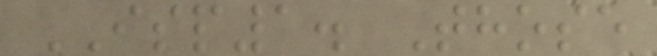ISP1. Those
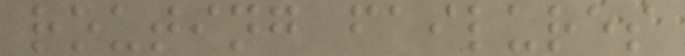routing failures
